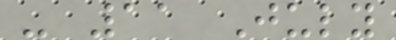- 11 July
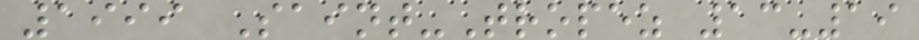1999 Saint-Tropez 13-19
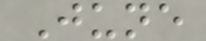June
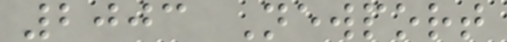2003 Newport
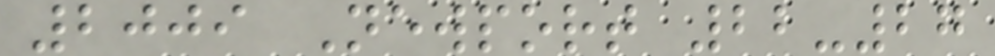2009 Newport 22-27
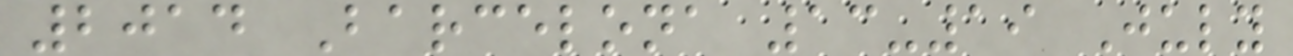2014 Barcelona 13-19 July
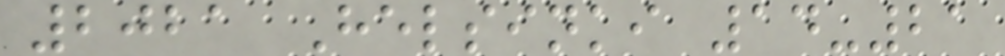2021 Helsinki 14-21
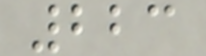223
